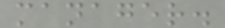manager.
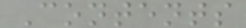Contents
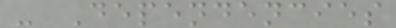- Dependencies
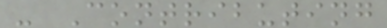- Contributing
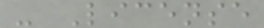- License
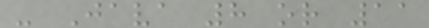- Java 8 or 11
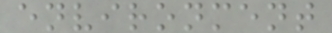environment
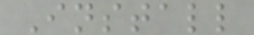Install
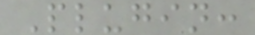Plugin:
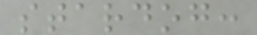stardog:
